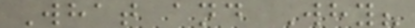What and Why?
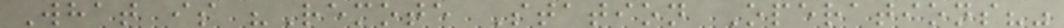What is "Remote Station Operations?"
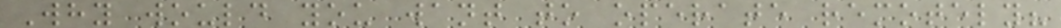Why would you want to operate remotely?
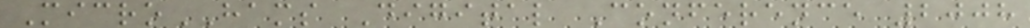MicroHAMS Digital Conference 2008
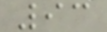93
